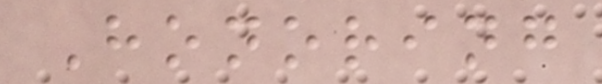Honoring
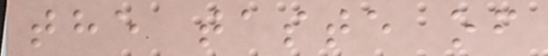the taste of
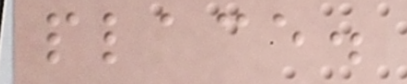place.
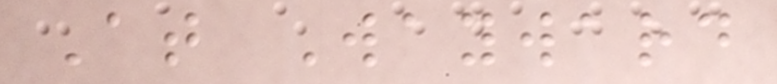At Wayward
